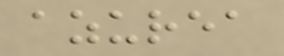azurea
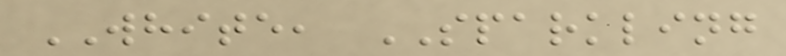WHITE, SPARKLING
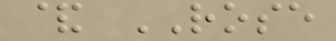& ROSE
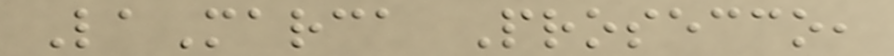LaMarca Prosecco,
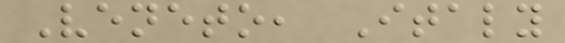Veneto, Italy
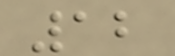12
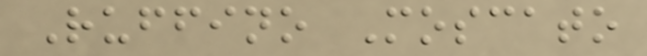Ruffino Moscato
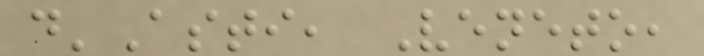d'Asti, Veneto,
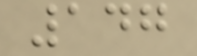147
